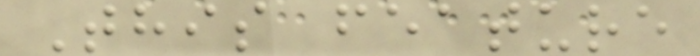This feature
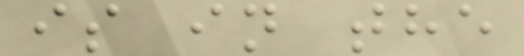is in the
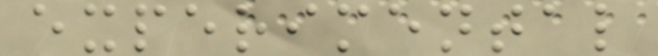experimental
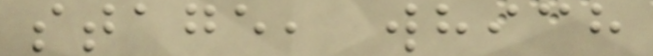stage, which
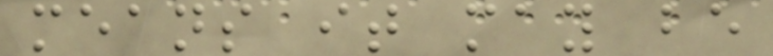means it may be
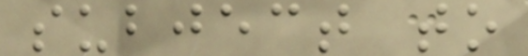subject to
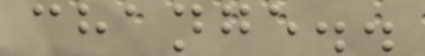change..
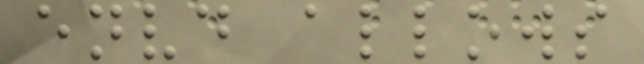envd allows
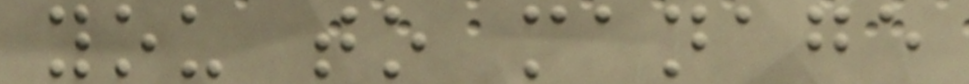you to manage
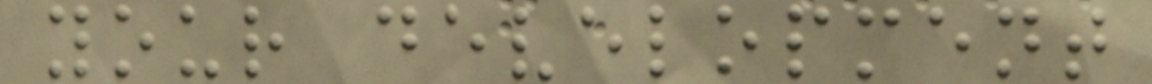your development
